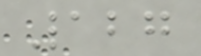127
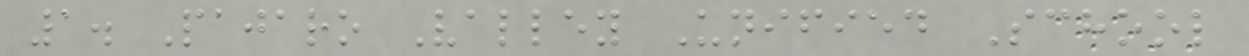1. Pajaro Valley Unified School
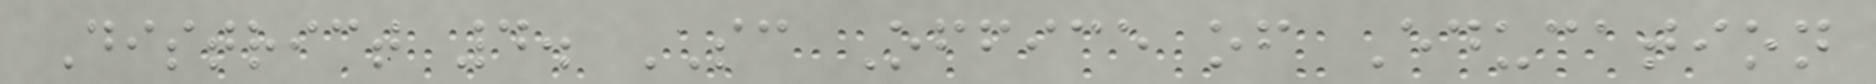District 4. SC Office of Education
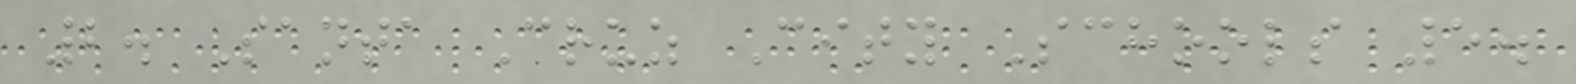2. Santa Cruz City Schools 5.
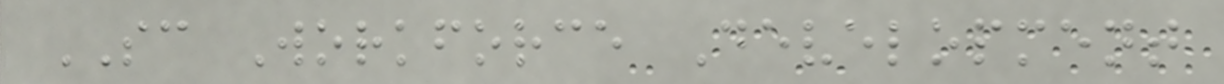SC Workforce Development
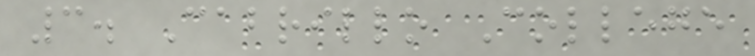3. Cabrillo College
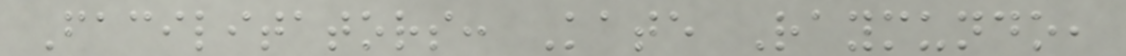Facilitators: Kate Raymundo,
